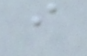i
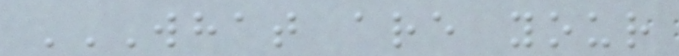WHAT ARE YOUR
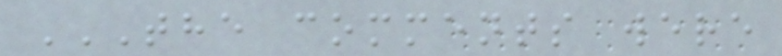THE COMMENTS WERE
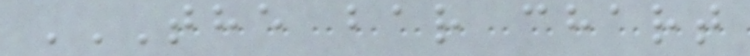THE BAR CHART
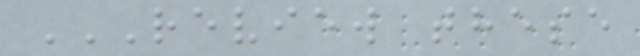REVIEW THESE
